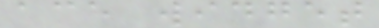ace widget
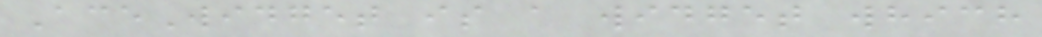AceWidget is a widget which
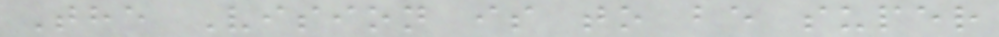The Vision is to be super
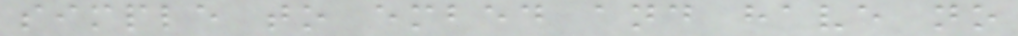simple to embed and have no
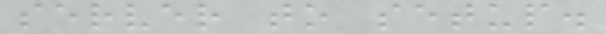server to setup.
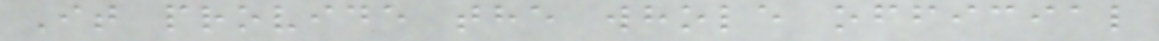It provide the whole official
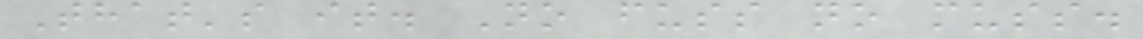That's it. No fuss no muss.
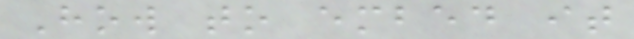How to embed it
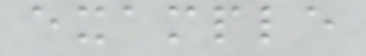example
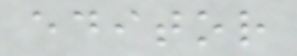editor
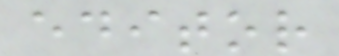editor
